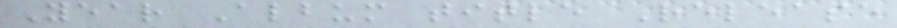Year Album title Release
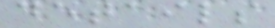details
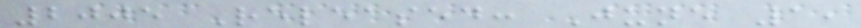2005 Released: June 1,
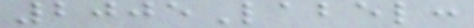2005Label:
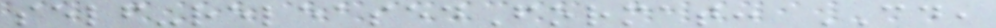self-releasedFormat: CD,
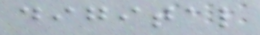digital
